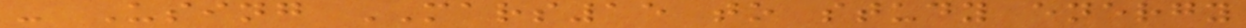- Using MARS15 to study energy
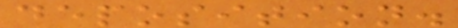deposition.
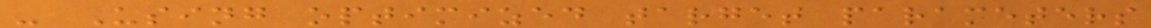- Using optimized target parameters
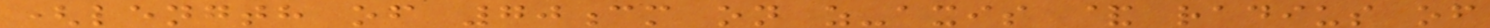(length of 70cm on z-axis & radius of
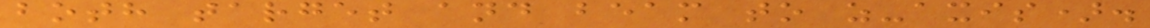both target and beam to z-axis).
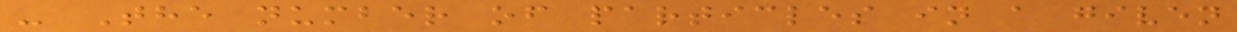- The number of particles in a given
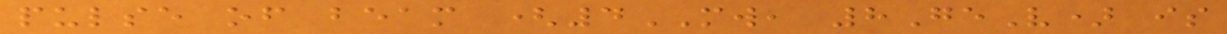pulse of beam (4MW, 8GeV) is
